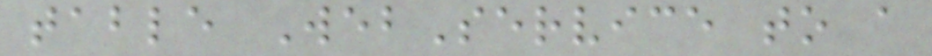table WebService to a
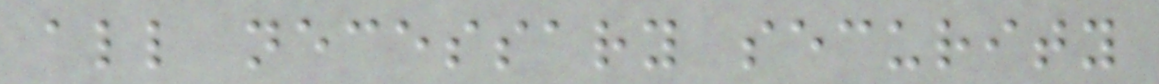all necessary security
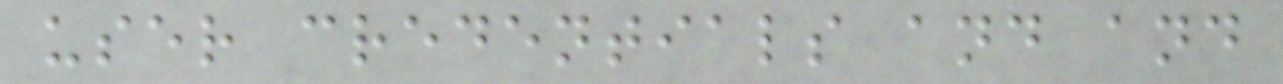user credentials and and
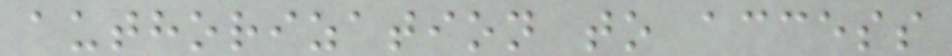authorization to access
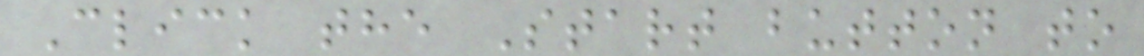Click the Start button to
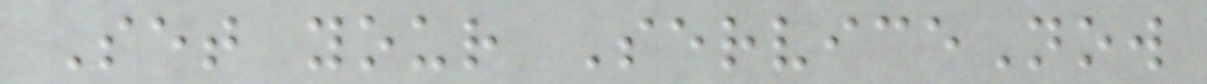Set your ServiceNow
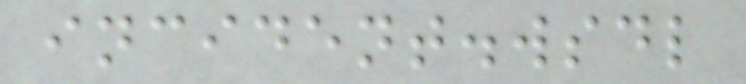incident.wsdl
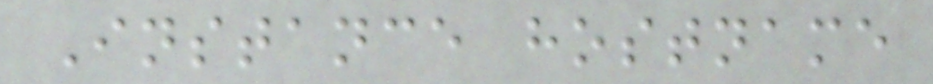Instance hostname
